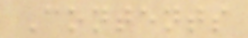Contents
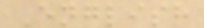English
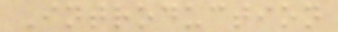Introduction
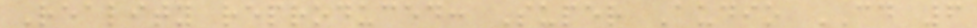Reality reproduced: Super Audio CD 6
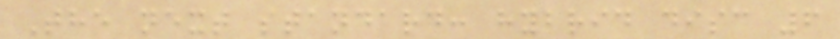The next standard: hybrid disc 6
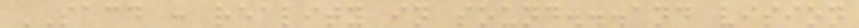SACD : reality in sound...and vision
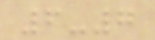6-7
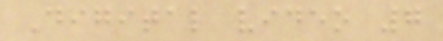Digital video 7
